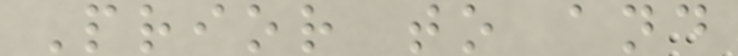Prior to and
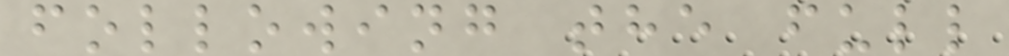following the full
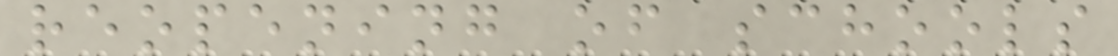reopening of schools
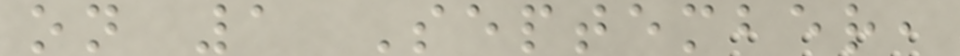on 1 September,
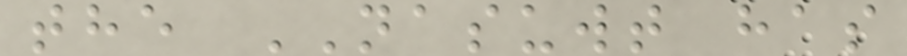the NASUWT has
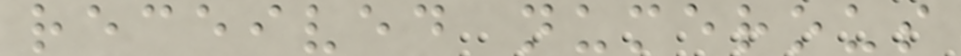received numerous
